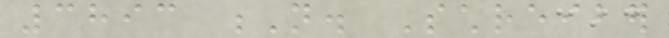3893 N. Schreiber
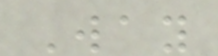Way
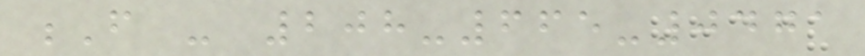F - 208-665-0471
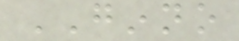GINNO
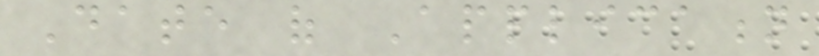Date of Application
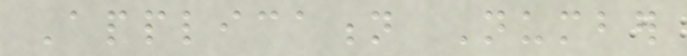Application Number
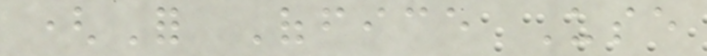(For Office Use
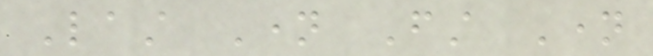Last Name First Name
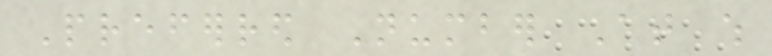Preferred Number At which
